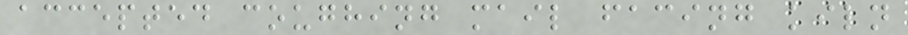accepted coughing mail facing kiln
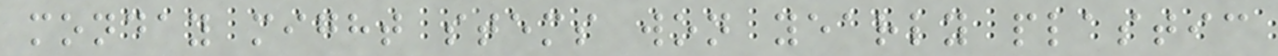monday might stems won yearly plastic
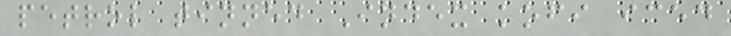petrol tinned Index kofi iced
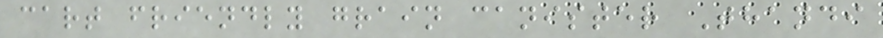cart friendly grain canister Thandi
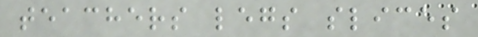teachers legs slices
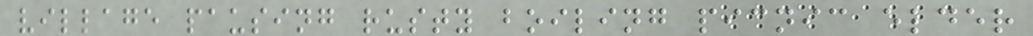village pausing rusty boiling picnic elder
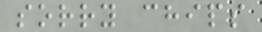sorry chips
